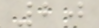20
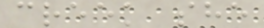creek she
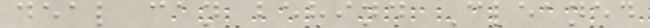deal can behind Cleaned
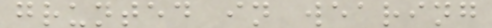grunted in wearing
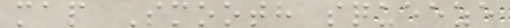map Smooth squeeze
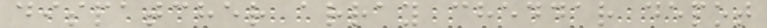dispatcher array cheddar depot
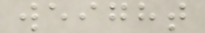weight
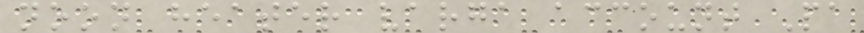noon heater varga account Pa
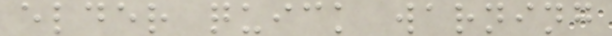elder quick warning
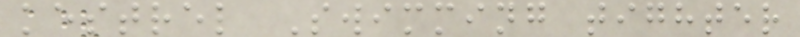kestrel Swimming tighter
